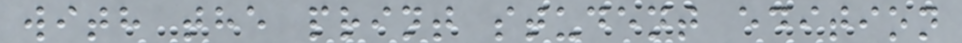with the print student edition
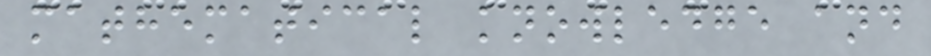mathematical knowledge and
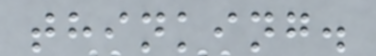thinking.
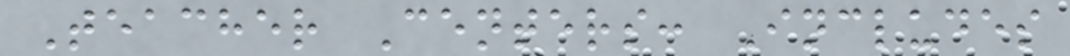Teacher Centers: Includes
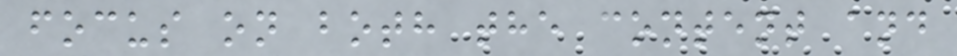focus on both the content and
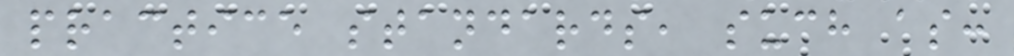practice standards, such as:
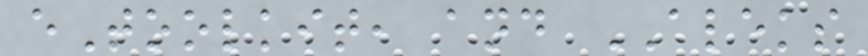eToolkit, and ALEKS
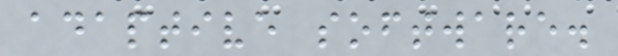adaptive software.
